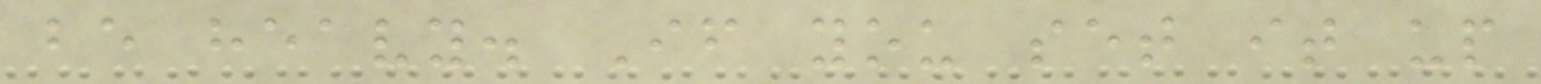be heavy. If you set it up
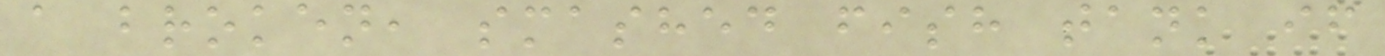a broken, smashed fish tank if
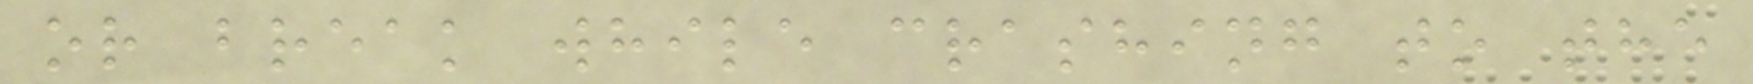or break while crashing to the
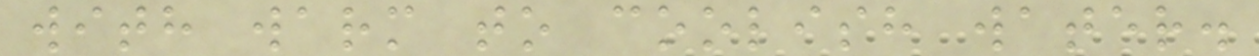with warm to coolish water.
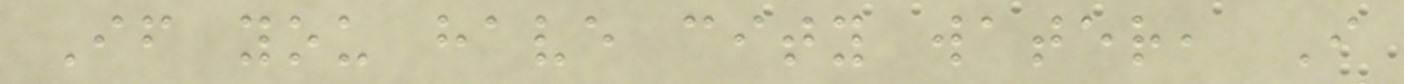If you have city water, I
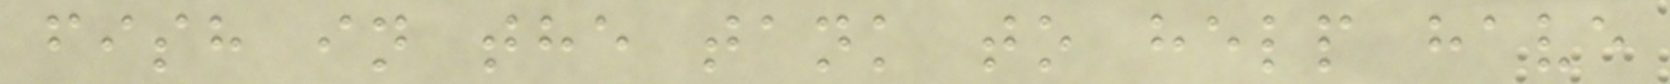fish in the tank to help have
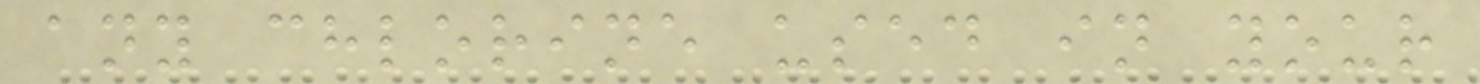any chlorine used in your
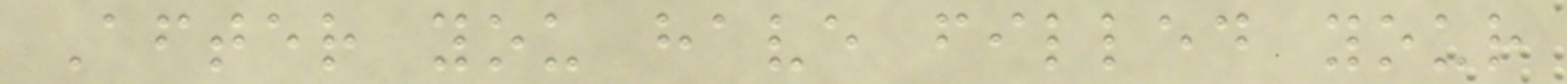After you have filled your
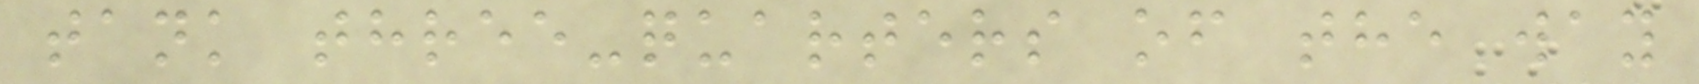tank three-quarters of the way
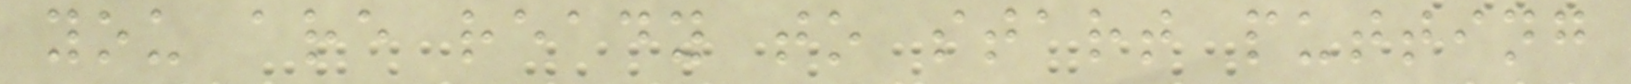you are ready to start putting
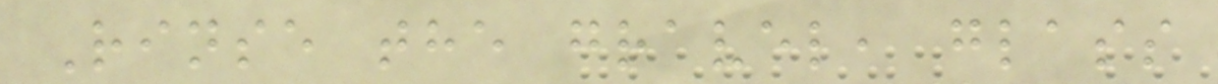Rinse the gravel, glass
